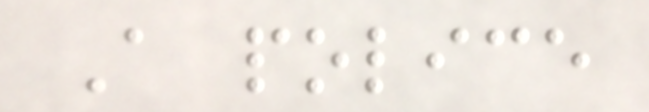A police
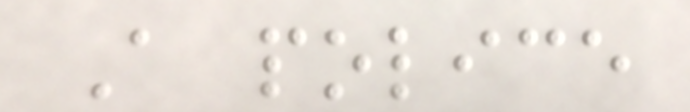A police
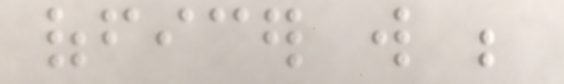officer will be
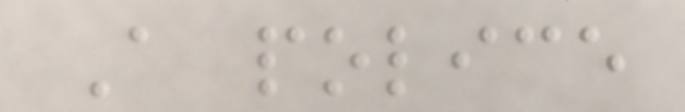A police
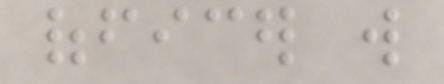officer will
